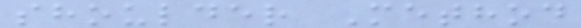shoulder Method
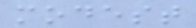modest
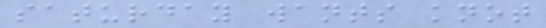saturday wants knot
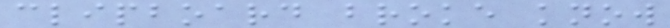clipboard broke know
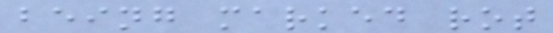being marked rot
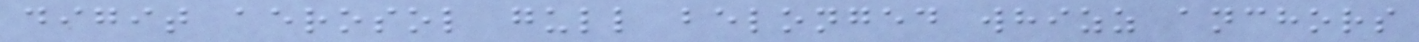digit aerosol gull belonged whizz anchors
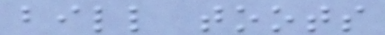bill toots
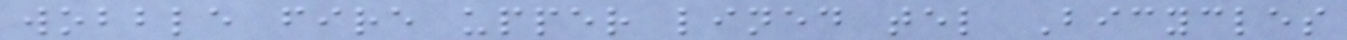wobble fire upper lined tel Bicycles
